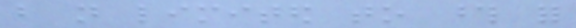but not limited to those for
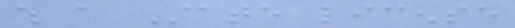which a State license
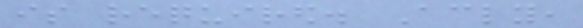is required. Accordingly,
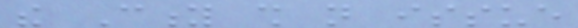the City shall not issue
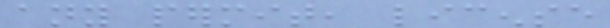any permit, license
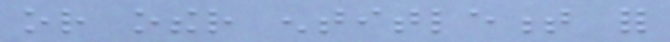or other entitlement for
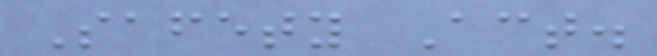Safety Act.
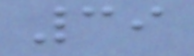39
